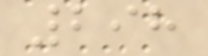298
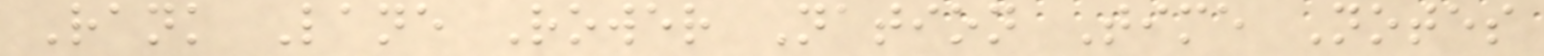Rank Lane Rower Nation Time Notes
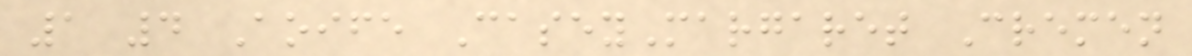1 4 Aoife CaseyMargaret Cremen
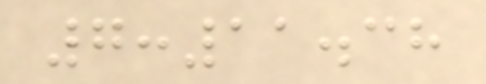7:11.38
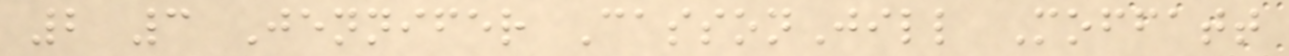2 3 Jennifer CassonJill Moffatt
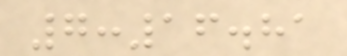7:16.81
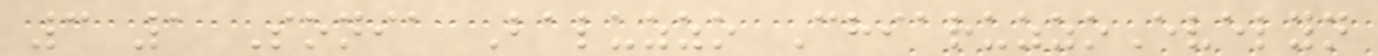3 1 Sonia Baluzzo ChiaruzzoEvelyn
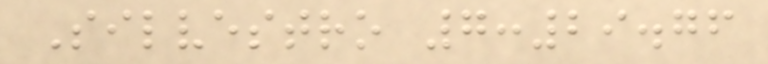Silvestro 7:29.76
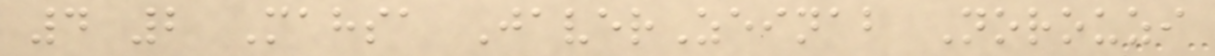4 2 Mahsa JaverZeinab Norouzi
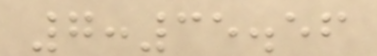7:35.56
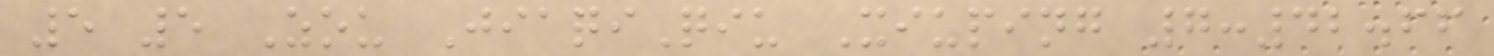5 5 Zou JiaqiQiu Xiuping 7:42.66
